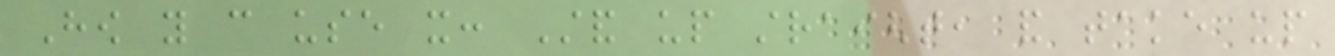How you can use it: Stand up straight, and take up
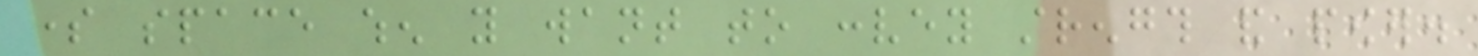some space when you want to convey strength and power.
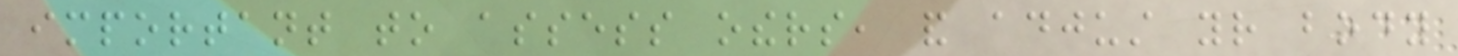important to assess others, and adjust your body
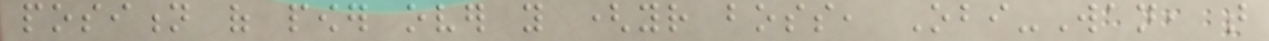position of power over you (your boss, Obi-Wan, that
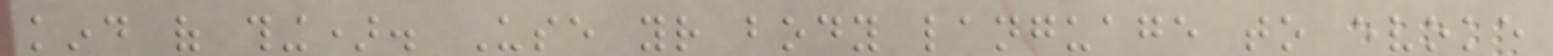kind of thing). Use your body language to evoke
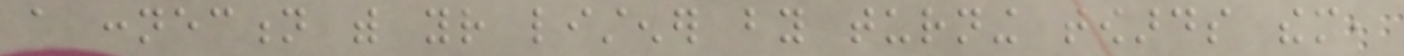a connection with your listener by turning towards them,
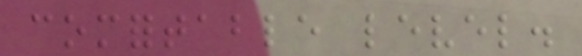comfortable level.
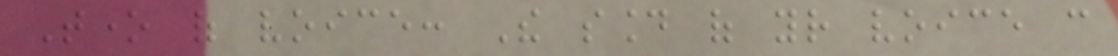Tone of voice: The sound of your voice can
